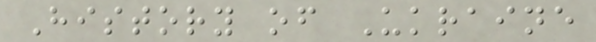History of Ukraine
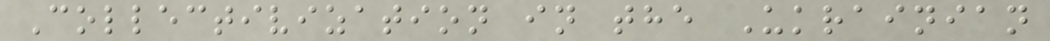Collectivization in the Ukrainian
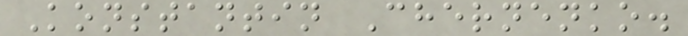Konstantin Chernenko.
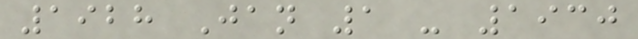1928 Jan 1 - 1930
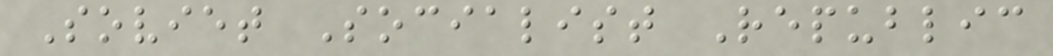Soviet Socialist Republic
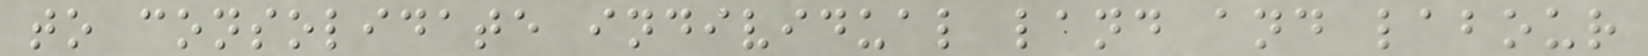to consolidate individual land and labour
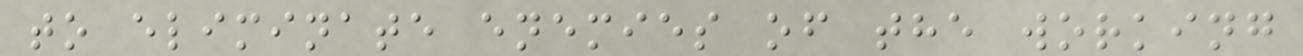to eliminate enemies of the working
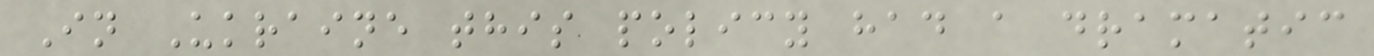In Ukraine this policy had a dramatic
